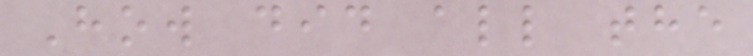How did all the
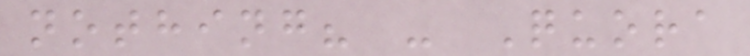nothing? - Quora
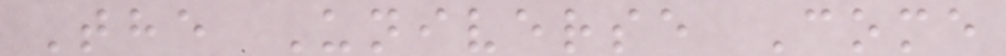The Universe Come
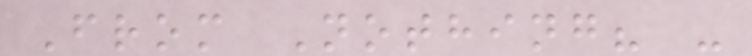From Nothing? -
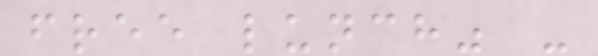free lunch" -
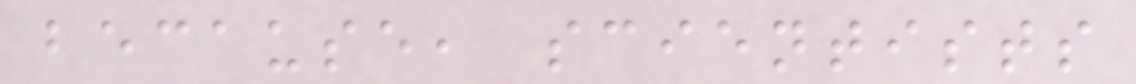because, scientists
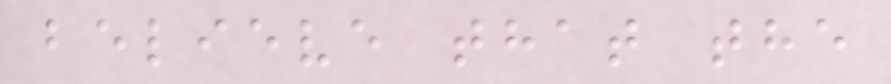believe that the
